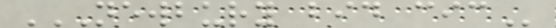NEWBURY BID CIC
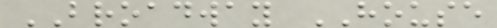BROADWAY HOUSE
